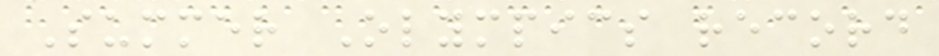Summer Olympics record
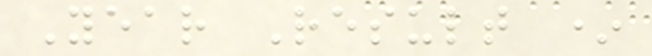Year Result *
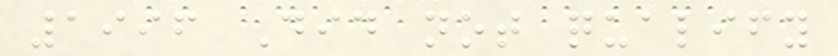1996 Did not qualify
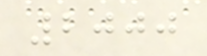2000
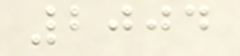2004
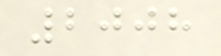2008
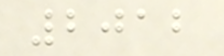2012
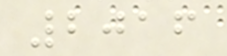2016
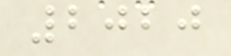2020
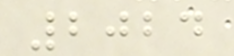2024
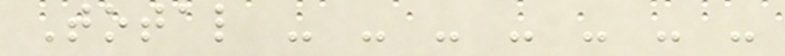Total - - - - - - -
